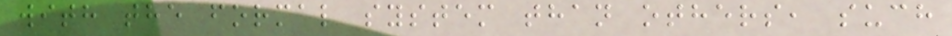with the formal system than others, such
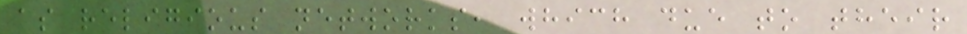as religious networks, which due to their
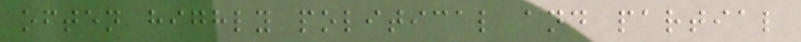often highly political and partial
